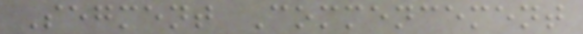Segment Commencement
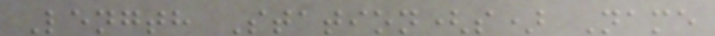Length Station(s) Name
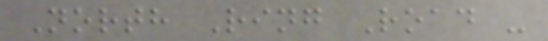North Ring Road -
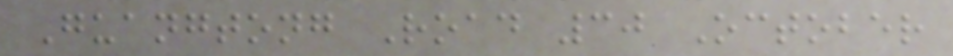Guangtong Road 30 October
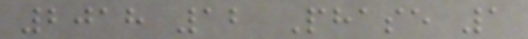2018 12 Phase 1
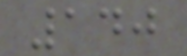140
